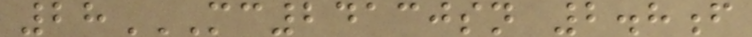28MC24130SN 2.8F
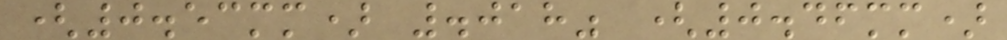(0.53mm) .018" (0.46mm)
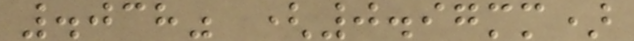.038" (0.97mm)
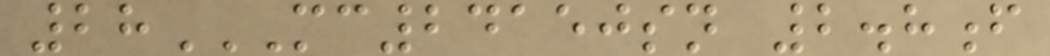28MC24150SN 2.8F
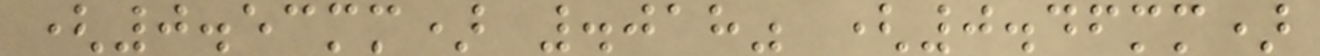(0.53mm) .018" (0.46mm)
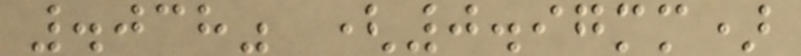.038" (0.97mm)
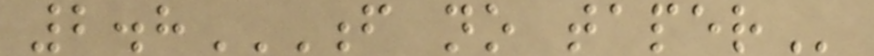2.8F NO TAPER
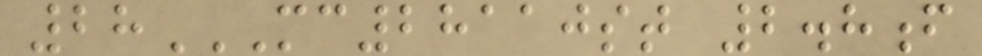28MC28110ST 2.8F
